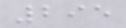295
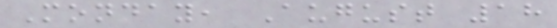Monday, August 18
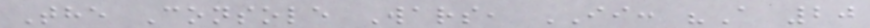The Console Wars, II: "A 20
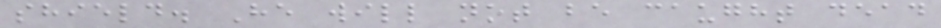shield. He will not be caught dead
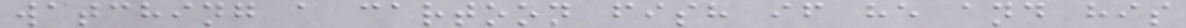watching a cartoon fish if he and his
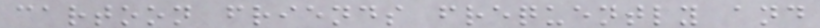cartoon friends frequently and
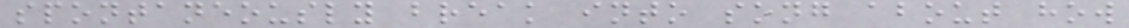spontaneously break into song about how
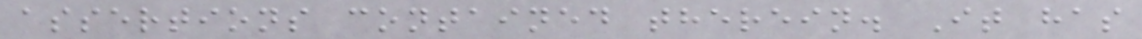assertions contained therein. It has
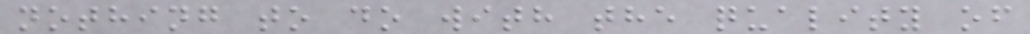nothing to do with the quality of
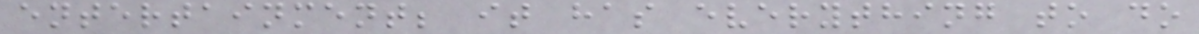entertainment; it has everything to do
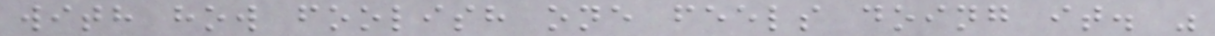with how foolish one feels doing it. "
